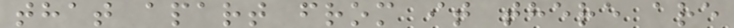that apart from it there are
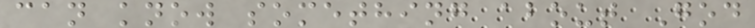can know something about God
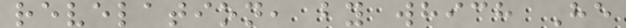revelation, by which He
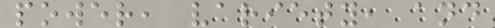power, variety, and
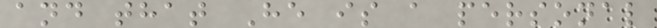and that He is a personal
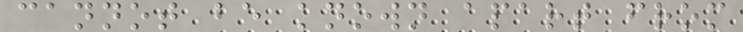cannot be known apart from
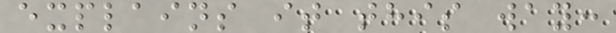explains it this way:
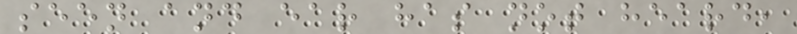seen and ear has not heard,
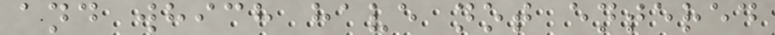and which have not entered
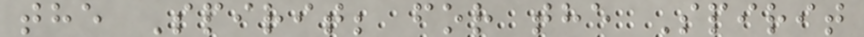the Spirit; for the Spirit
